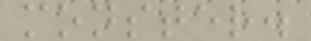monster.
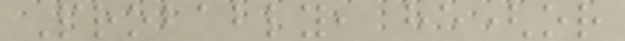Probably, he(or
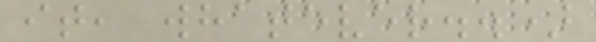it, whatever..)
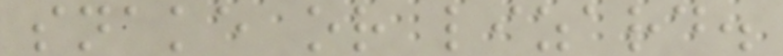snake or lizard.
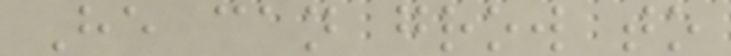He can grow to
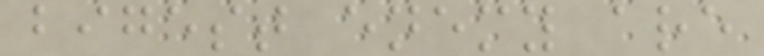bigest enemy are
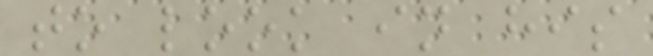to look in his
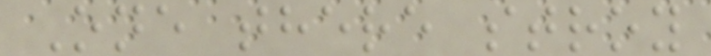One there stroy
